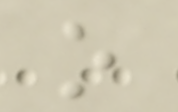o
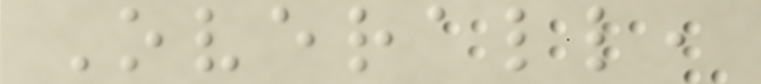Overall,
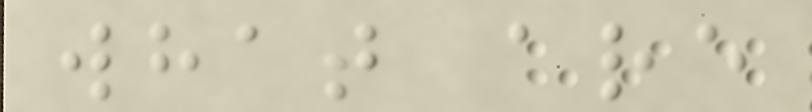what are
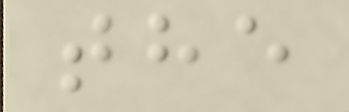the
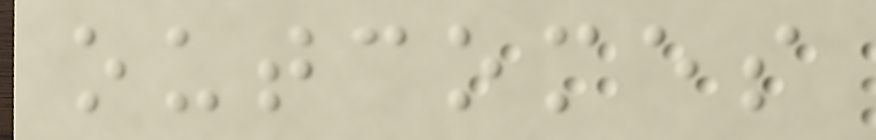outcomes
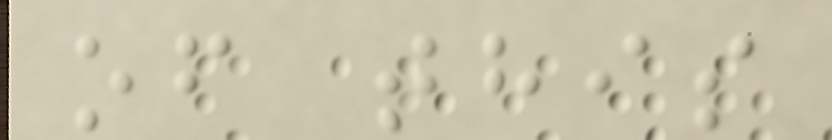of this
